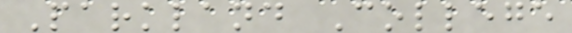Parkland College
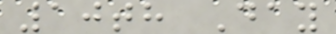10th Day
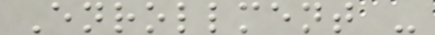Enrollment -
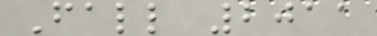Fall 2011
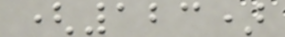(123)
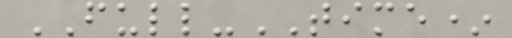FULL-TIME*
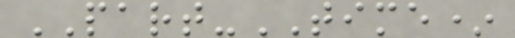PART-TIME*
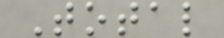Total
